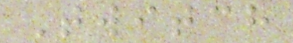Twitch
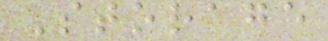Storage
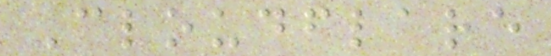Cloudflare
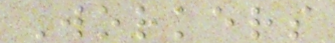Workers
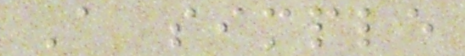A simple
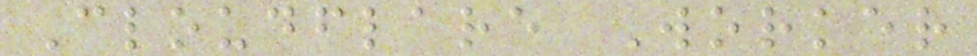Cloudflare Worker
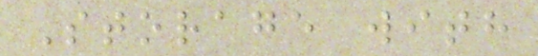Storage with
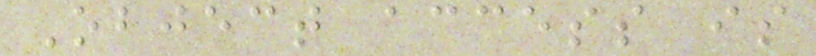Object access is
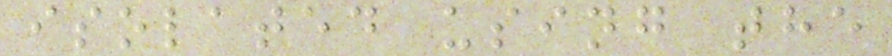isolated using the
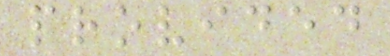provided
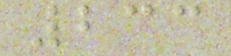233
